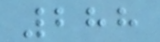288
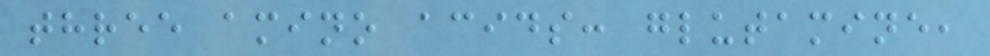three amino acids: glutamine,
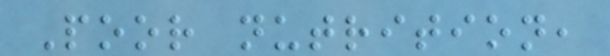Poor nutrition,
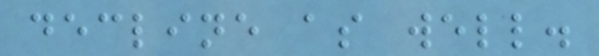decline as well.
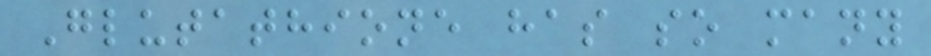Glutathione has so many
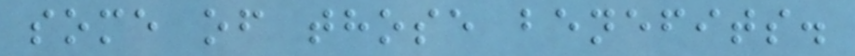some of those benefits.
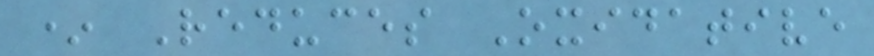* Reduces Oxidative
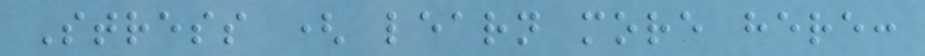Stress ( learn more here:
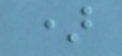)
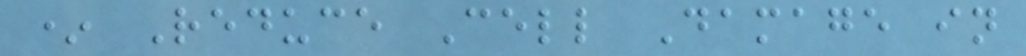* Reduce Cell Damage in
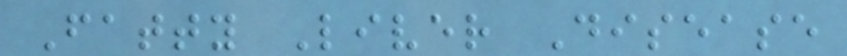Fatty Liver Disease
